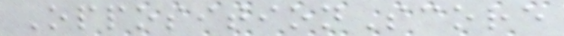OppositionScore
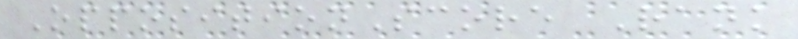OppositionScore Rank
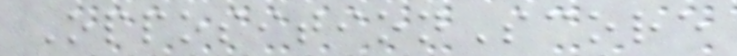OppositionScore
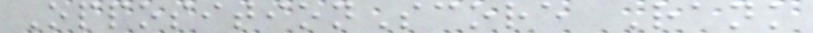OppositionScore Rank
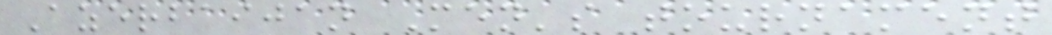Azerbaijan Men's tournament
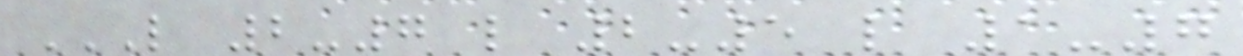L 2-7 L 2-5 L 1-7
